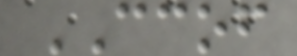CCOF
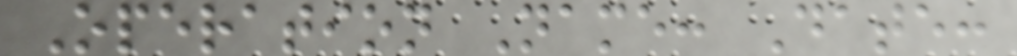Operation Name: Date:
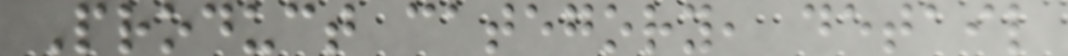Product category, detail
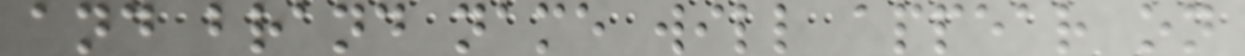and brand name will appear on
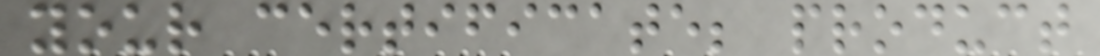your certificate; product
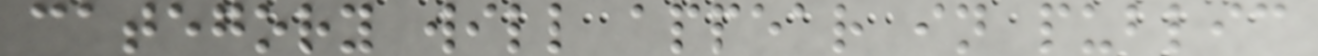category will appear in public
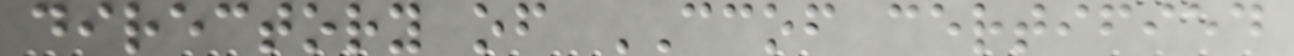directory of CCOF certified
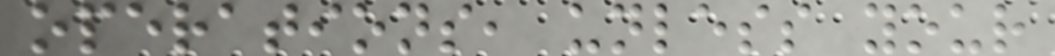operations, unless your
